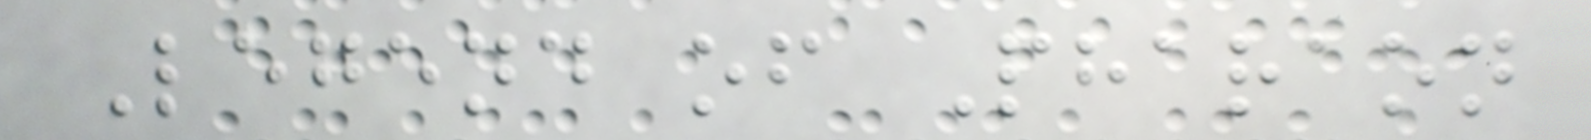Legend of Pharaon
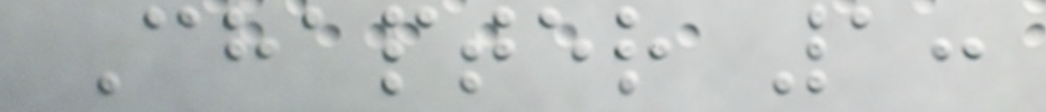Chapter 1:
